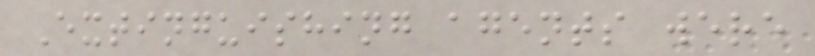Extinguishing agents were
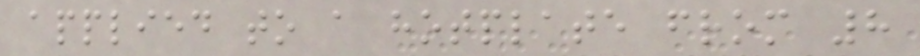applied to a hotplate from 8
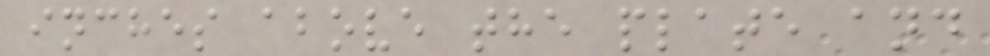inches above the plate and
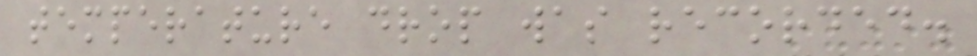temperature drop was recorded.
